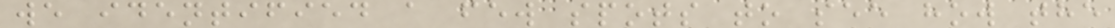we identified a few spots to see how the
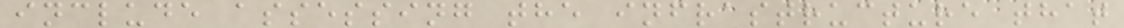include assessing the infrastructure that
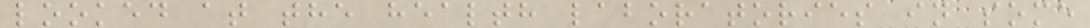looked at the health laboratories in some
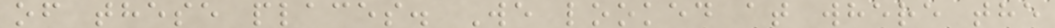of these places. We looked at where the
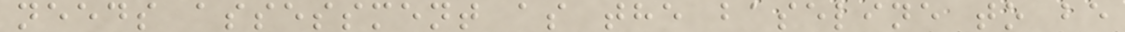needs assessment as the baseline to be
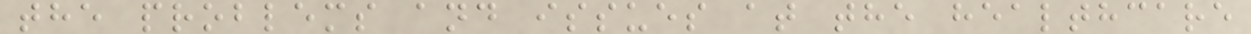the problems and issues at the healthcare
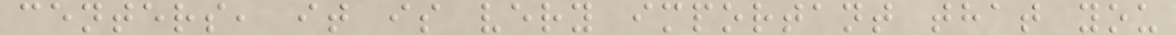centers, it is very important that you
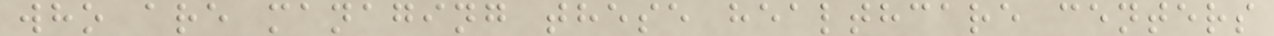who are managing these healthcare centers
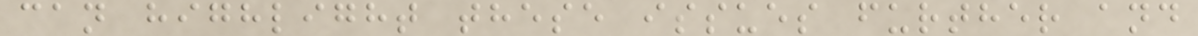can highlight these issues further and
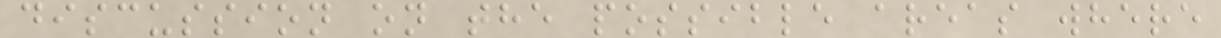discussion on the possible areas where
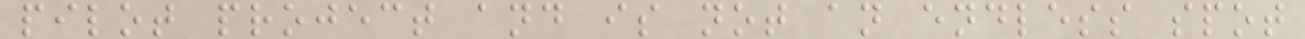pilot project and is not an endless spot
